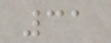31
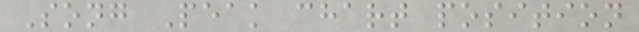Song Peak chart position
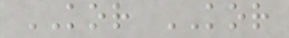KOR KOR
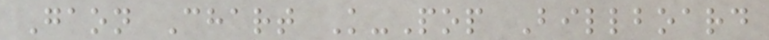Gaon Chart K-Pop Billboard
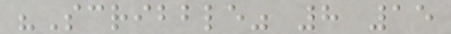"Scribble" 8 15
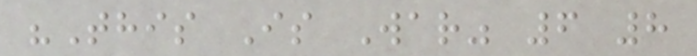"This Is War" 6 8
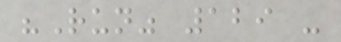"Run" 129 -
